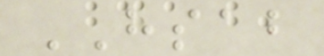HSAB
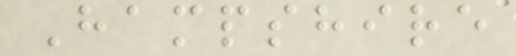Hampshire
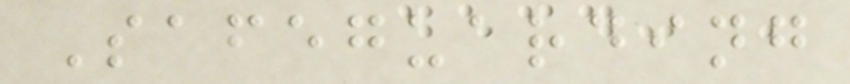Safeguarding
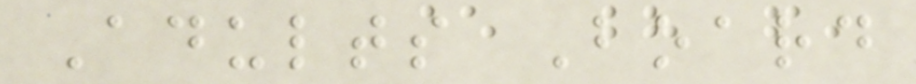Adults Board
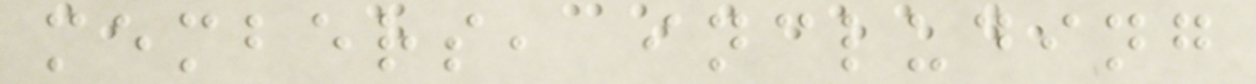members, including
